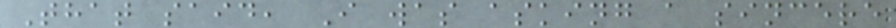That said, I was asking a sincere
